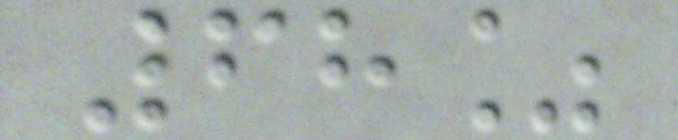68%
